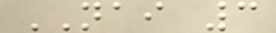NAI 3
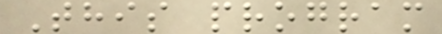This program
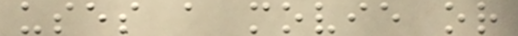uses a movie or
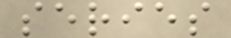series
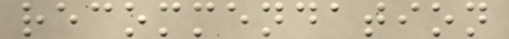recommendation
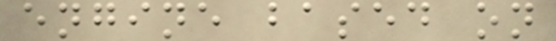engine based on
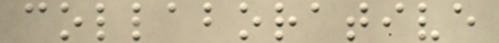collaborative
